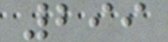299
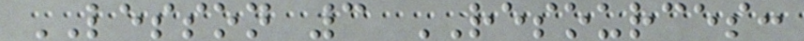LESSON 3 RESOURCES:
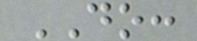DO:
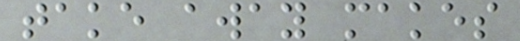take away makes
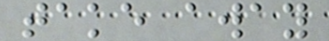take away
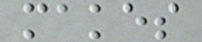makes
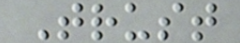Trust
